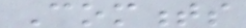Comments
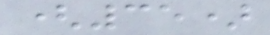(35)
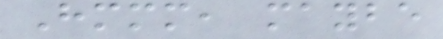Hmmm, maybe
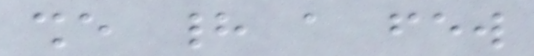she had a few
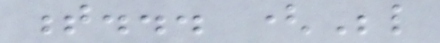t... (Below
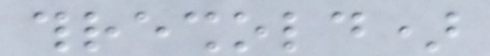threshold)
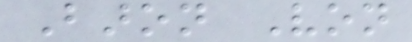Baron Von
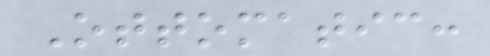Ottomatic:
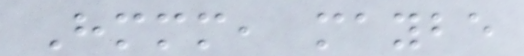Hmmm, maybe
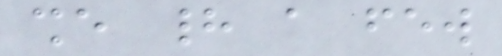she had a few
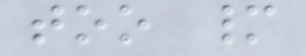too many
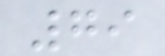79
